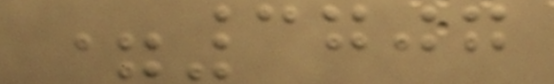=3707
